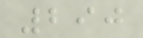290
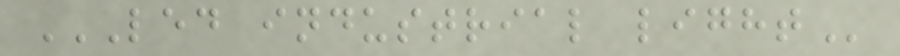LED INDUSTRIAL LIGHT
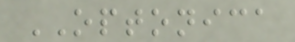OPTONICA
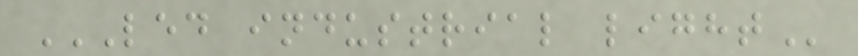LED INDUSTRIAL LIGHT
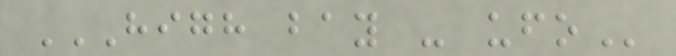HIGH BAY - UFO
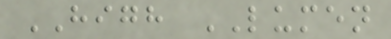HIGH LUMEN
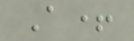A+
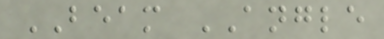BEAM ANGLE
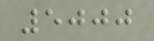5000
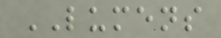LUMENS
